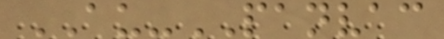AU-PANVAC
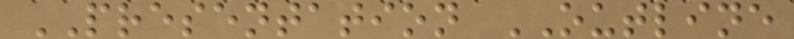PRESENTATION OUTLINE
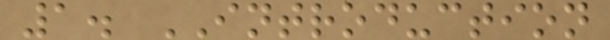1. INTRODUCTION
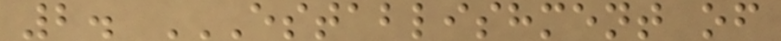2. ESTABLISHMENT OF
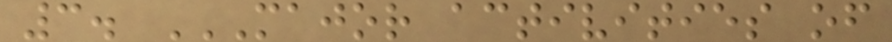3. MAJOR ACTIVITIES OF
